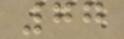77
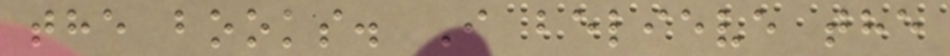the books. I believe the
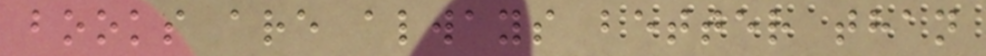books are always better than
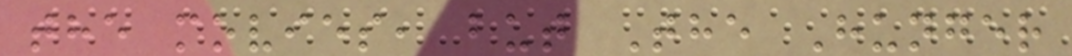the movies, but The Hunger
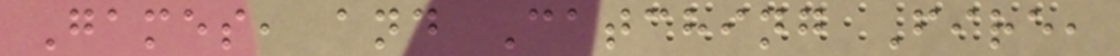Games, and Catching Fire,
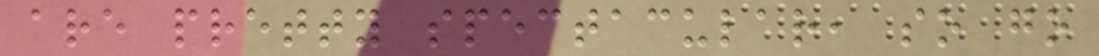are pretty spectacular, so go
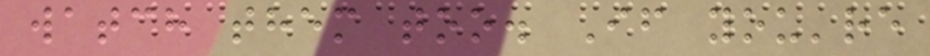watch them too. If you're
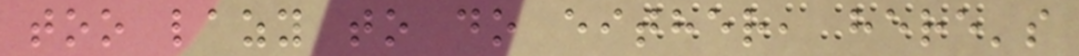too lazy to do either, here's
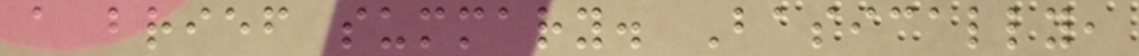a brief summary. Basically,
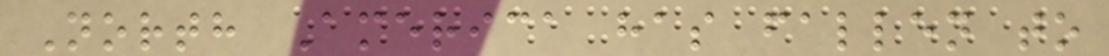North America has fallen to
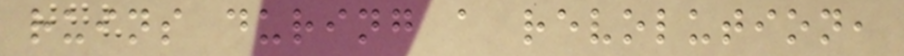ruins during a revolution,
